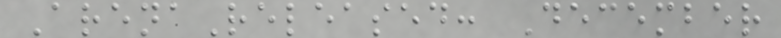ArenaReleased: December
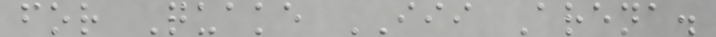for Quake III Arena.
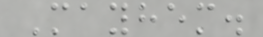Mayhem.
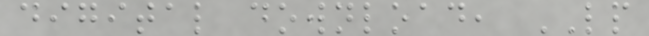digital download, LP
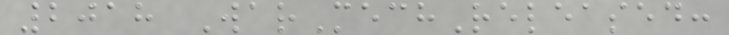2018 WarMechReleased:
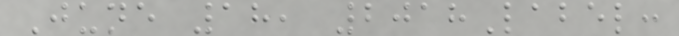June 18, 2018Label:
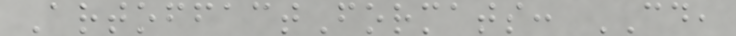ArtoffactFormats: CD,
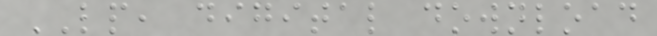LP, digital download
